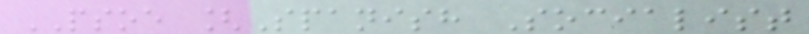PSOE [Spanish Socialist
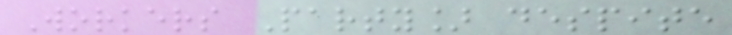Workers Party] despite
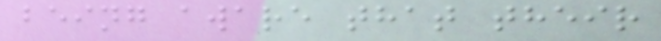being aware that their
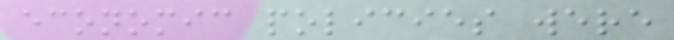economic policies were
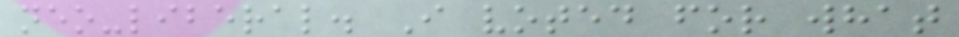neo-liberal. I voted for what
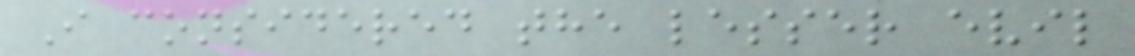I considered the lesser evil
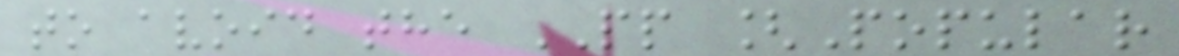to avoid the PP [Popular
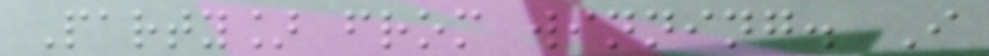Party] from winning. I
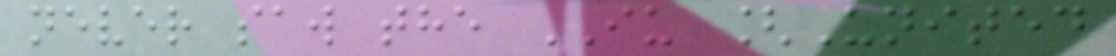never saw the IU [United
